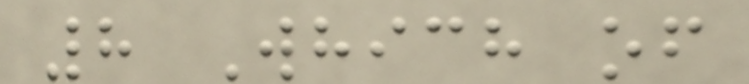8 Which of
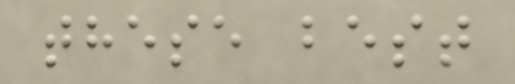these best
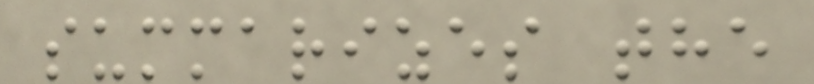summarizes the
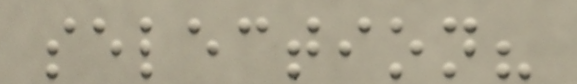selection?
